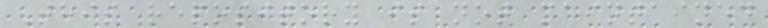This repository is not maintained
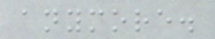anymore.
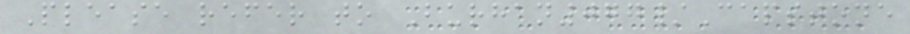Please refer to Burhan077/Capstone
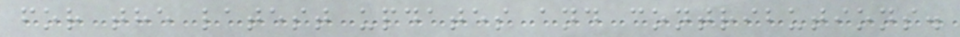for the latest updates and contributions.
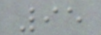95
